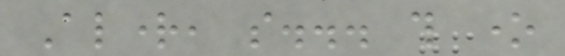Alright, so... this one
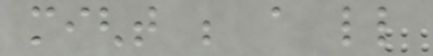might be a little
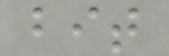bit
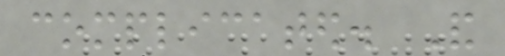complicated. And
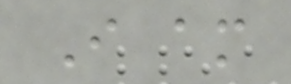I am
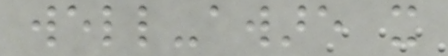well-aware it
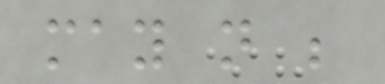may not be
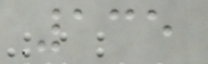135
